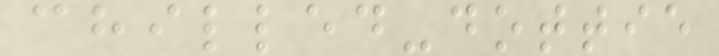chilled-dottie
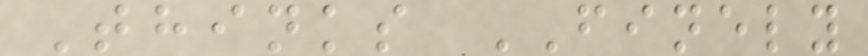Thinks FINELY
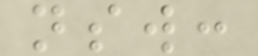nsw:
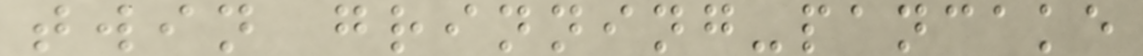twin grinning-pancake
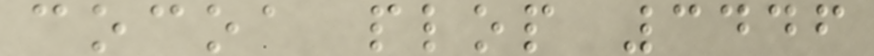cocoa plop 3446
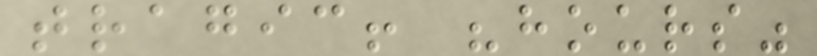tragic! "hours"
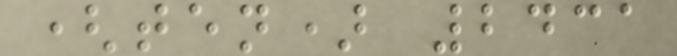(ten) 2431
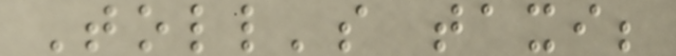Toll's taxi;
